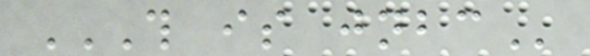THIS IS JNBC
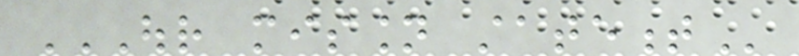OUR MISSION STATEMENT
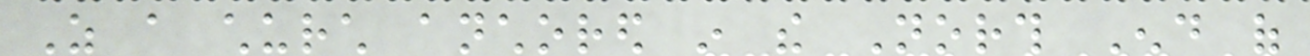As a church anchored in the North End of
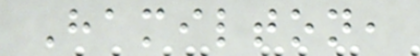Hamilton,
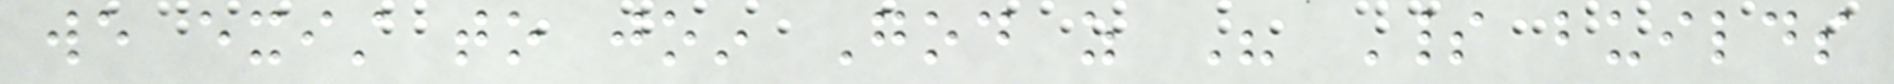we exist to join God as His Spirit builds
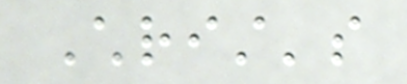Christ's
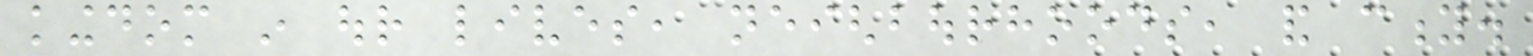kingdom in our lives, neighbourhoods, and city.
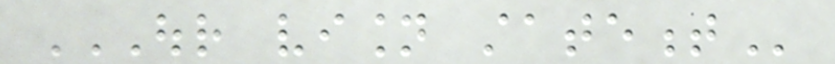OUR VISION STATEMENT
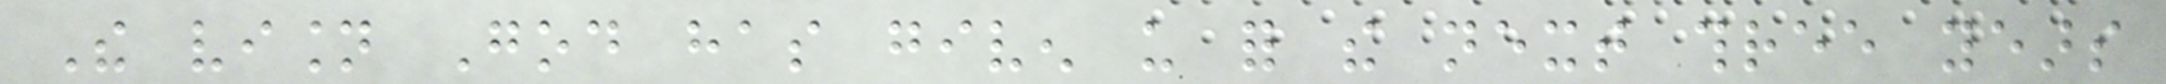The vision God has given us for the next three years
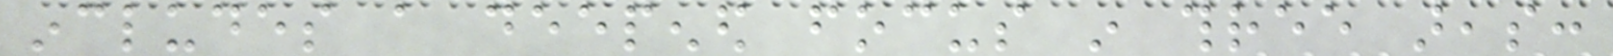includes a deepened focus in three areas:
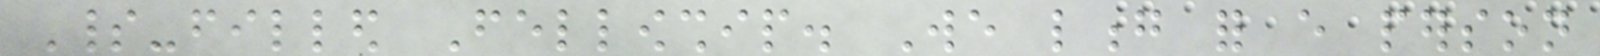Spirit-filled Fellowship. We long for every person
